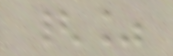{%
